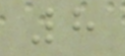8
